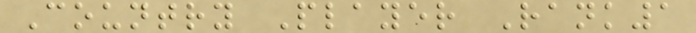Country Player Rank1
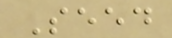Seed
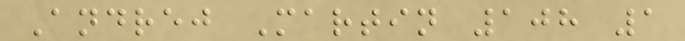Andrej Martin 108 1
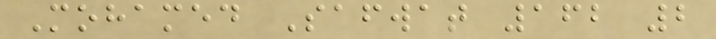Mohamed Safwat 162 2
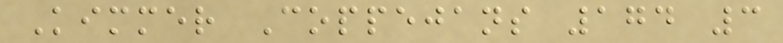Kimmer Coppejans 174 3
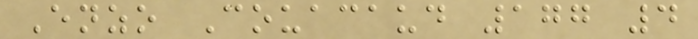Enzo Couacaud 177 4
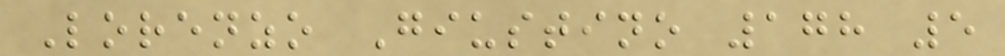Lorenzo Giustino 178 5
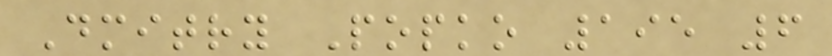Dmitry Popko 195 6
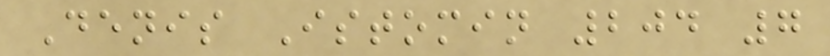Denis Istomin 204 7
